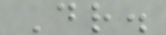Dr.
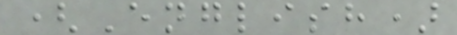(English)
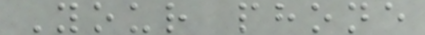Your phone
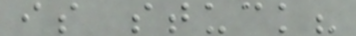is stuck?
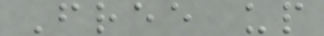Free up
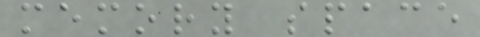memory space
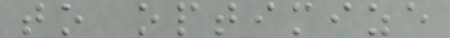to optimize
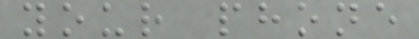your phone
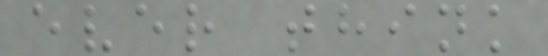ever think
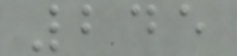245
